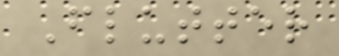Flutter
